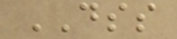DSS
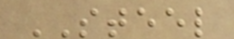STEEL
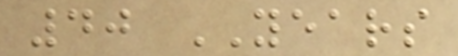40 YEARS
